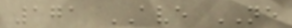171 AVE NE
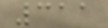311
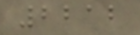2212
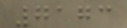7173
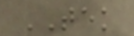TEK
